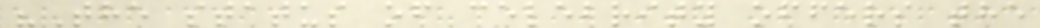"The status of celebrity offers the
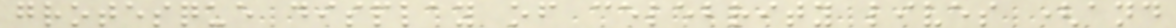grotesque display of celebrity lives (and
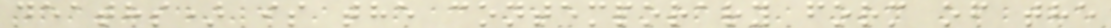deaths) is the contemporary form of the
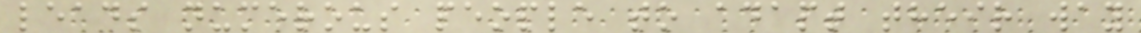leads numerous people to adapt their way
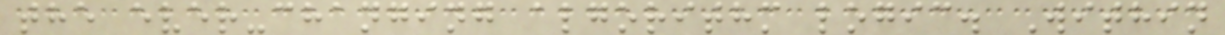the ever-changing algorithm logic. Within
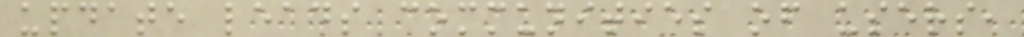update leads communities of users,
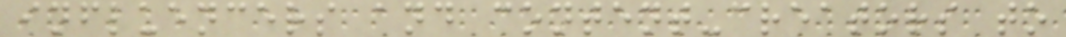influencers and content-creators to
